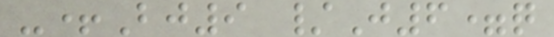-+Bj9 /J6=q
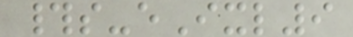#s-eIxl9
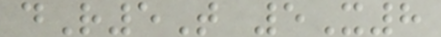dR5T 5X8
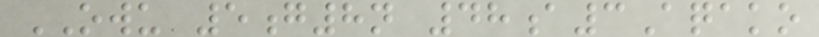OWU 5g8n 48a3Aqako
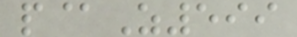p@Z599
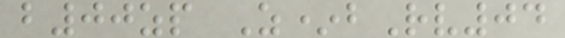b00zp Z*bRv04
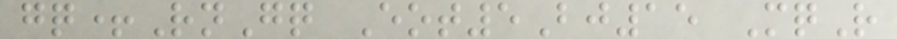gq+RnGq Eot5Bj15 MqR
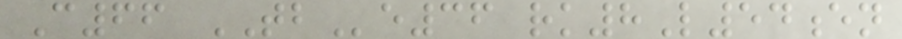C66 TBe36 rk8L54en
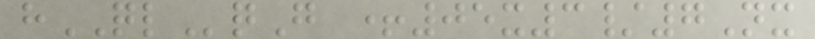hQLqG +05x3/7Nx
